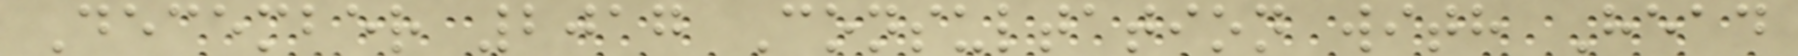December 2017 Consultation with Head
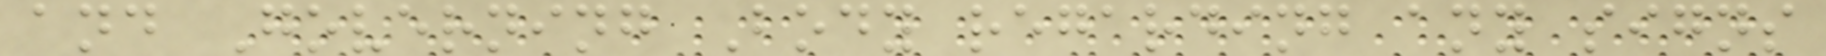and Governing Body regarding any signs
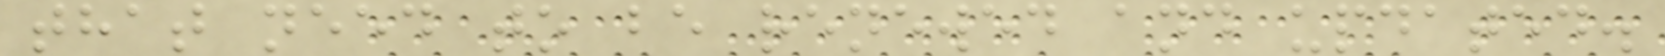that need to be renewed and updated.
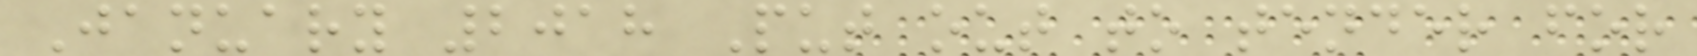January 2018 Put out to tender for
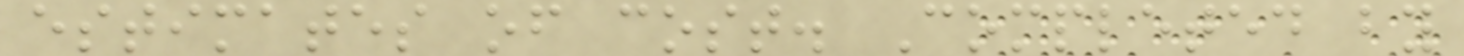estimates of cost. Completed by
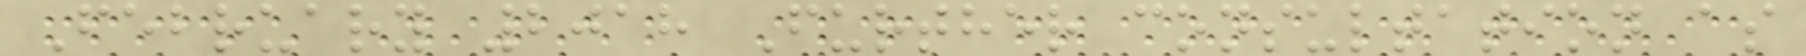February 2018 Further consultation as
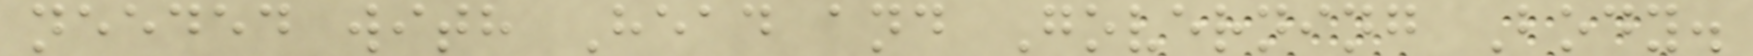needed with Head and Governing Body.
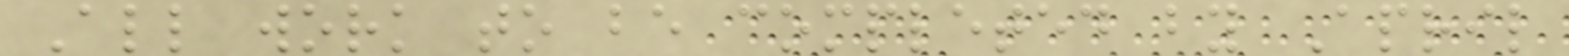All work to be completed by April
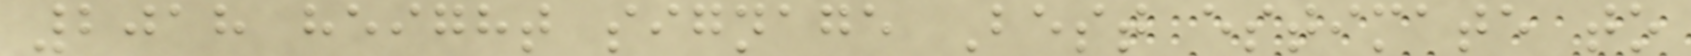2018 height signage Best estimate to
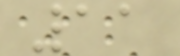11
